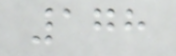178
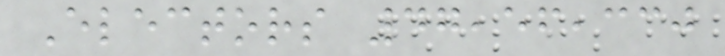Electors 47,56,330
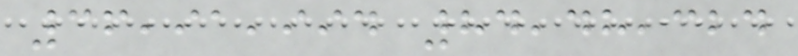36,91,994 84,48,324
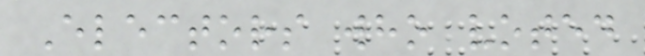Electors who voted
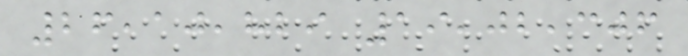26,10,829 19,02,306
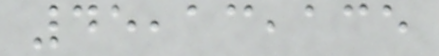45,13,135
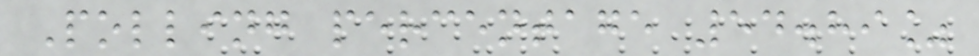Polling percentage 54.89%
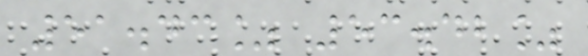51.43% 53.42%
